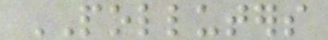POLLUTERS
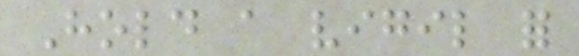Hold a vigil for
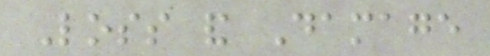Loss and Damage
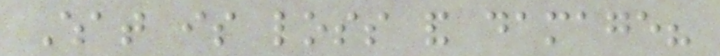What is loss and damage?
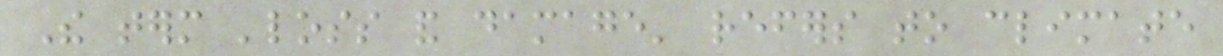The term 'loss and damage' refers to climate
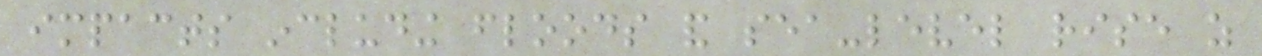impacts including floods and sea-level rise as
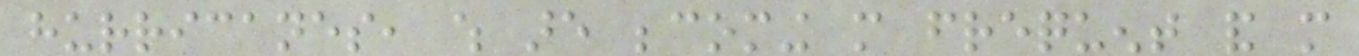hurricanes, which are becoming more frequent and more
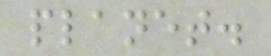planet.
